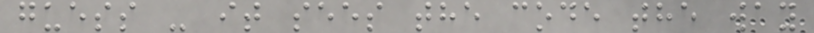guess - it sees the code the way
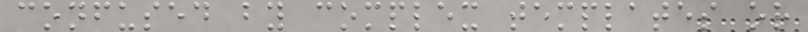confused by complex templates or
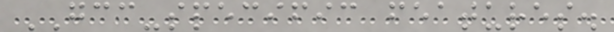GCC-specific features.
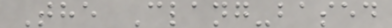The Clang-based
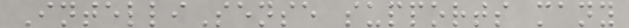IntelliSense supports many
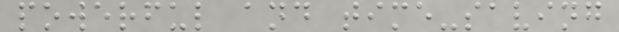powerful and time-saving
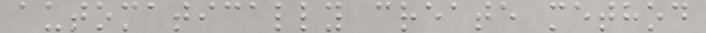automatically create method
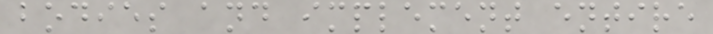bodies and implement entire
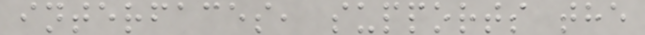interfaces, supports the
